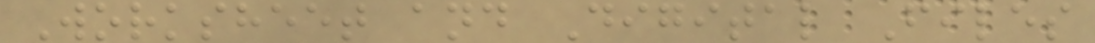Worksheet and Digital Files
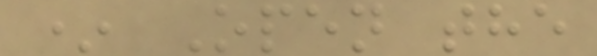* Open the
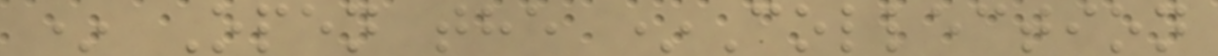* Open the *Collection
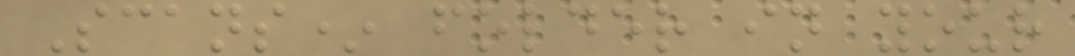Scans* folder in your
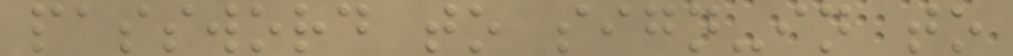password to sign-in to
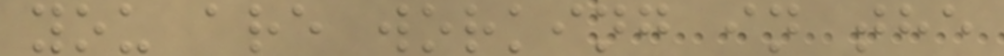you are working in the
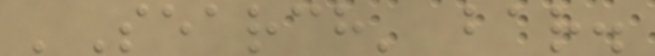'Search' bar.
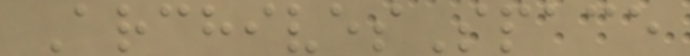ArchivesSpace
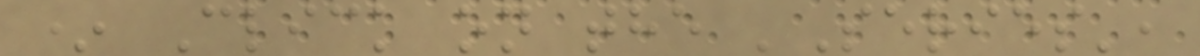* Click on the 'Series',
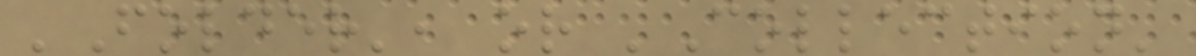'Folder', or 'Collection'
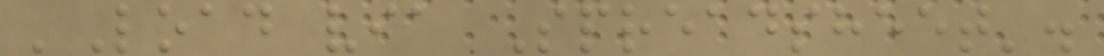'Load via Spreadsheet'.
